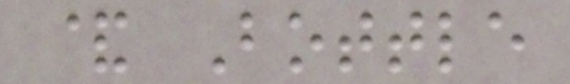& Bottle
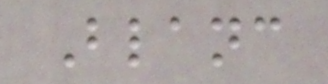Blanc
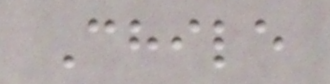Chile
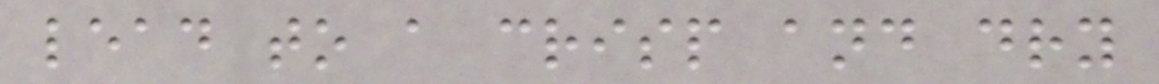lead to a crisp and dry
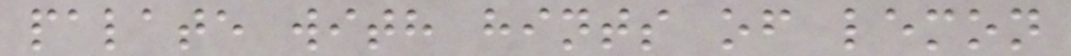palate with hints of lemon
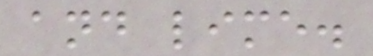and lime.
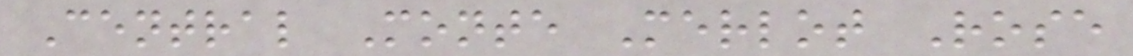Central Monte Merlot Rose
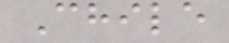Chile
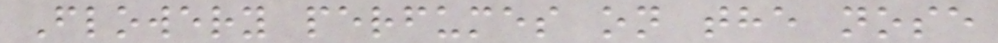Flowery perfumes on the nose
